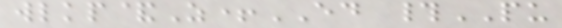wlkp&Z+ED #PU
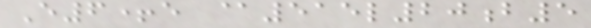E6+e @515l20b5
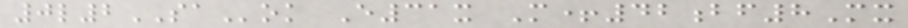0l2SAok E31x M+42bf8Mx
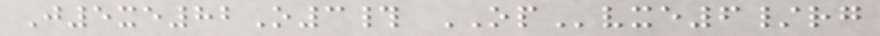J5xe82O3# OPvxe6/rg
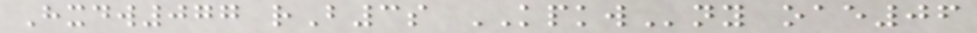Hxdw077 rB3s KPKWny oae06
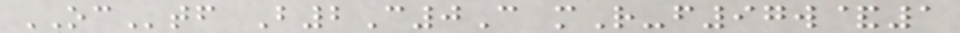OCtf B2C0C mR-f97w&1
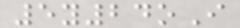5y24oI
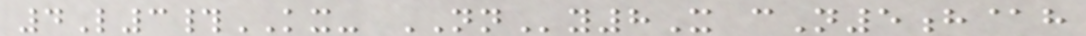4L3#KX- NNy8X cN5h@h
